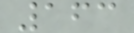163
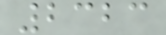2323
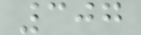307
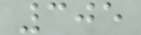305
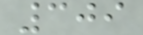309
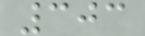303
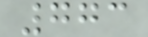773
